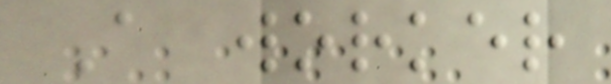A worker
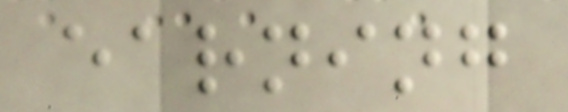earning
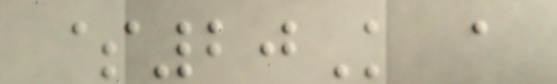$20K a
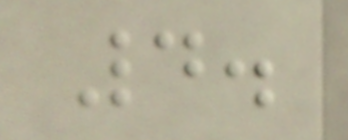4.
